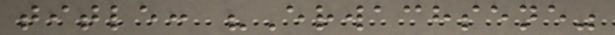title: "Erwachsene"
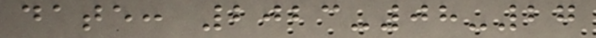date: 2023-08-27
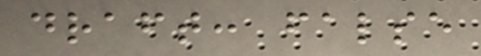draft: false
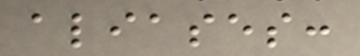aliases:
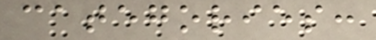categories:
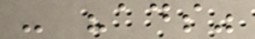- "ads"
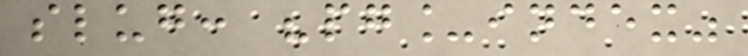slug: "pg_index"
